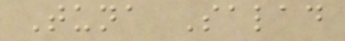Tuna Salad
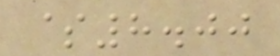$8.00
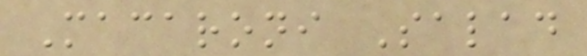Macaroni Salad
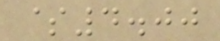$4.00
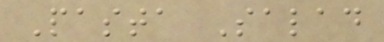Pasta Salad
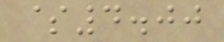$4.00
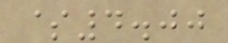$4.00
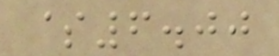$6.00
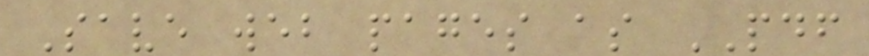Save web pages as PDF
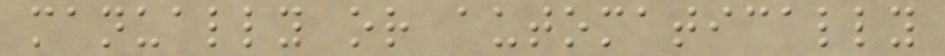manually or automatically
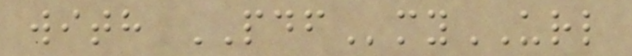with PDFmyURL
